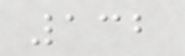132
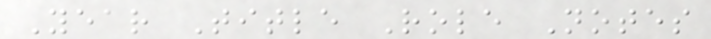Year Title Role Notes
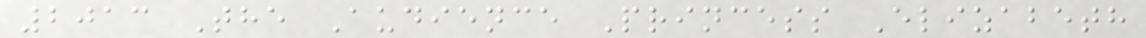2013 The Audience Princess Elizabeth
